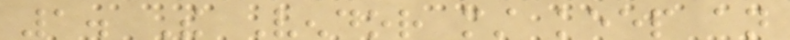1. The Vendor must keep an
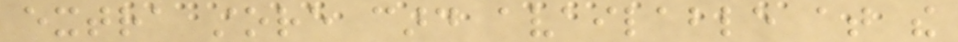extra store card available at the
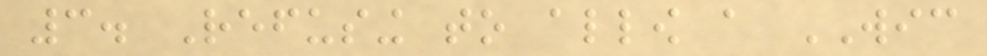3. Refusing to allow a WIC
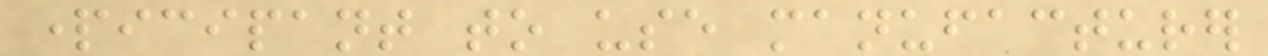participant to use manufacturer
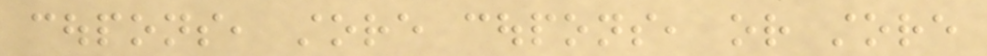coupons, store coupons, or store
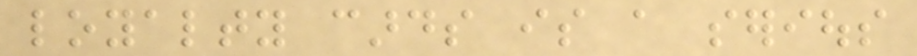loyalty cards is a serious
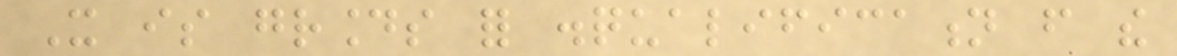It is grounds for disqualification from the
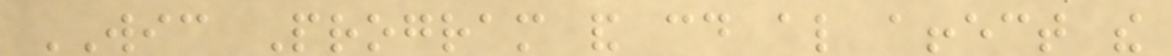WIC Program and could also affect the
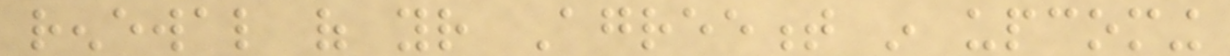renewal of your Agreement in upcoming
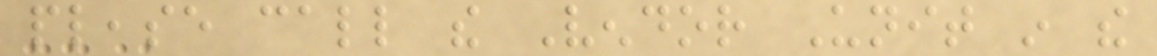please call the Vendor Unit in the
